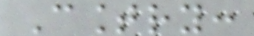Country:
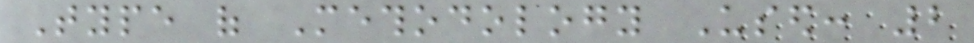Type of Methodology Used: 2
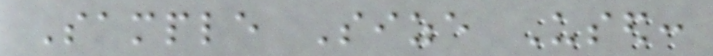Sample Size Used:
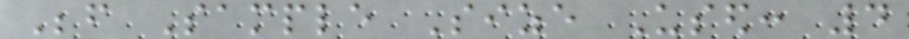Before Sample Size Used: 4
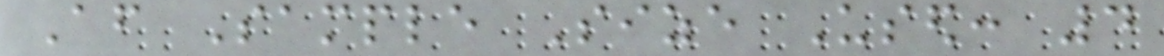After Sample Size Used: 4
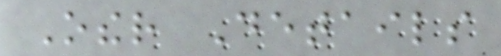Other Details
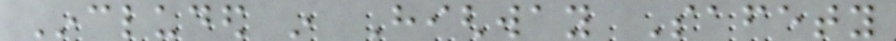Included in Highway Safety
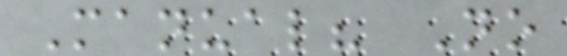Manual? No
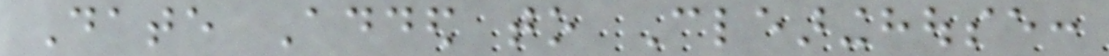Date Added to Clearinghouse:
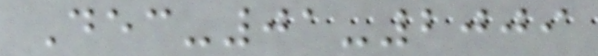Dec-01-2009
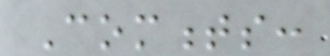Comments:
